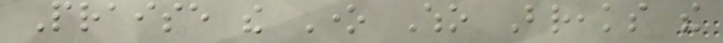Praise the One Who Breaks the
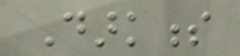Darkness
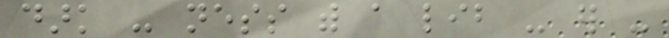dark - ness with a lib - er -
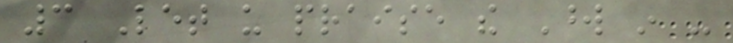3 Let us praise the Word in -
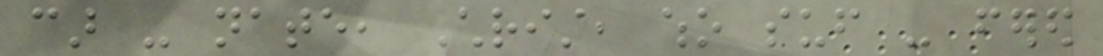car - nate, Christ, who suf - fered
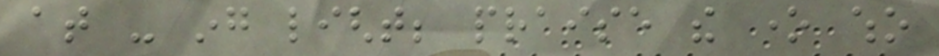at - ing light; praise the one who
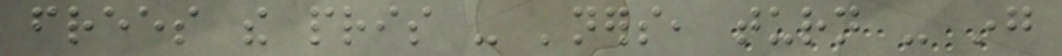frees the pris - 'ners, turn - ing
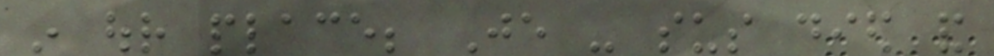in our place; Je - sus died and
